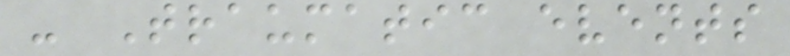- Traumatic events
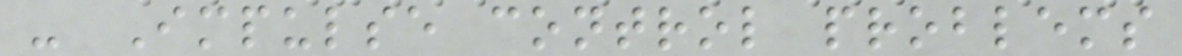- Impulse control problems
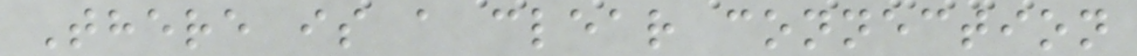There is a clear connection
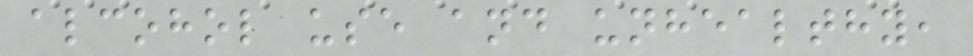alcohol use and unhealthy,
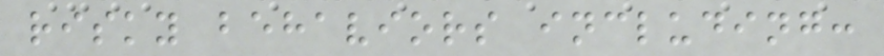risky behaviors including:
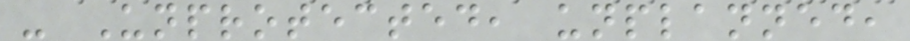- Unprotected, unplanned,
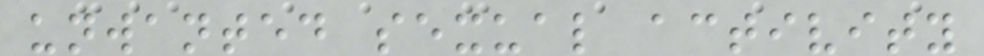unwanted sexual activity
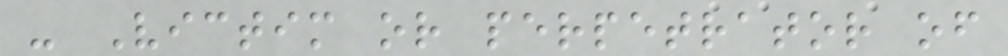- Victim or perpetrator of
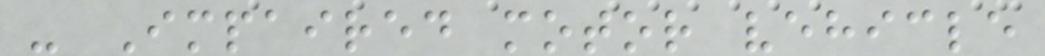- Impaired motor vehicle
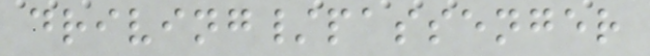driving/passenger
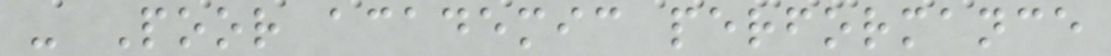- Poor academic performance
